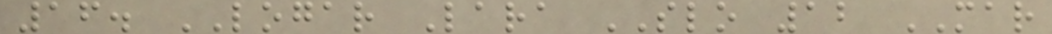16. LOGAR Lara SLO 12 MAR
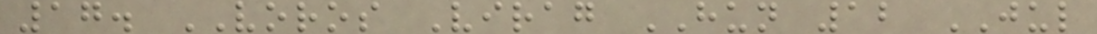17. VOROS Virag HUN 12 JUL
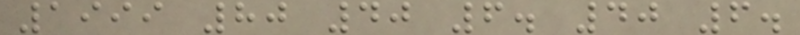1999 80 40 6. 40 6.
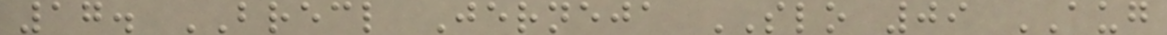17. BRECL Jerneja SLO 09 AUG
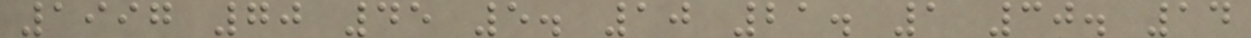1997 70 45 5. 10 21. 1 30. 14
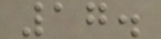17.
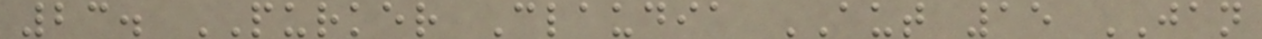23. PURKER Claudia AUT 15 JAN
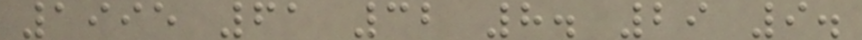1995 61 32 8. 29 9.
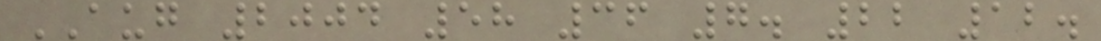AUG 2004 58 36 7. 22 12.
